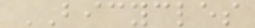BICYCLES
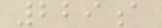229a
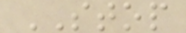STOP
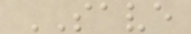SAVE
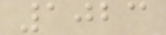1023
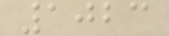1023
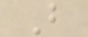B
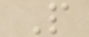P
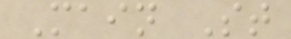Main St
